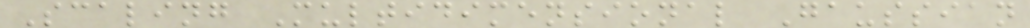Scaling Multidimensional Gaussian
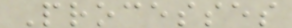Processes
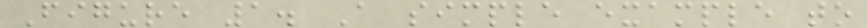Figure 1. A simple example to
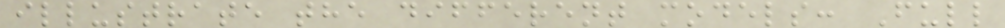illustrate the different models: Full
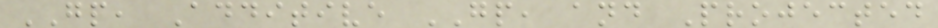GP, Additive GP, and Projected
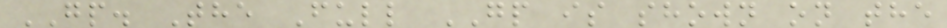GP. The Full GP is shown on the
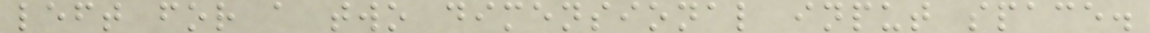left for a two dimensional input space.
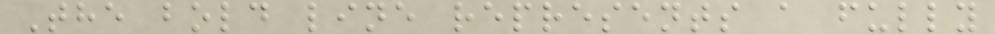The bold line represents a fully
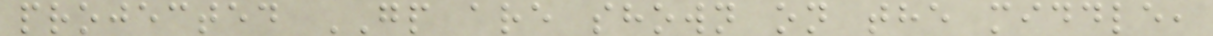projected GP are shown on the middle,
